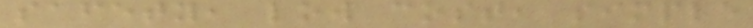safety, low cost, simple
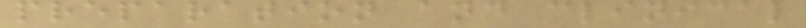preparation and clinical
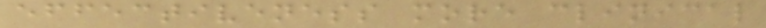effectiveness more clinical
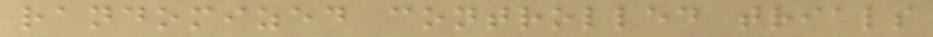randomized controlled trials
